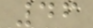46
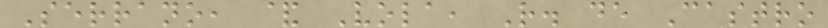Serrano, & Vola, R. de Castro
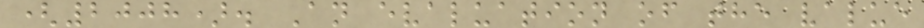(2008). An evaluation of the value
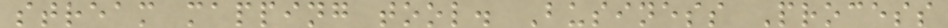stream mapping tool. Business Process
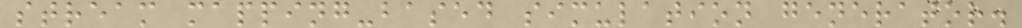stream mapping-based simulation generator.
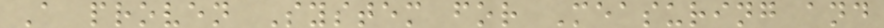A proven System for Measuring and
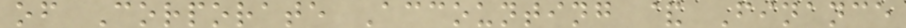of Corporate Accounting & Finance
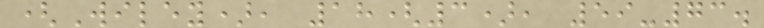(Wiley), 18(3), 59-73.
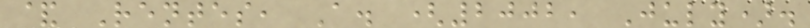& Rentes, A. (2002, July).
